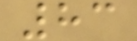83
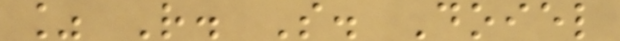% R. S. Doiel
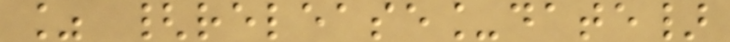% {release_date}
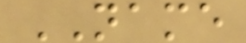NAME
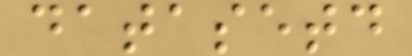datasetd
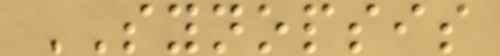SYNOPSIS
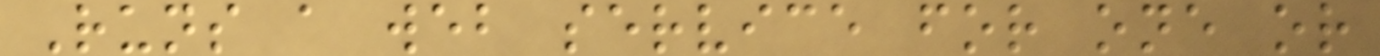Runs a web service for one or
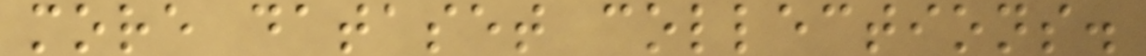more dataset collections.
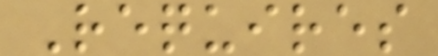Requires
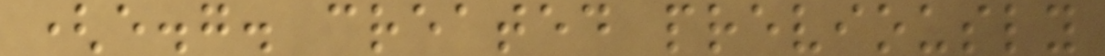(e.g. created previously
